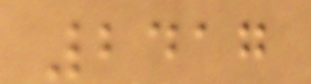2417
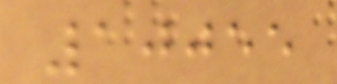10055
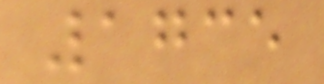1735
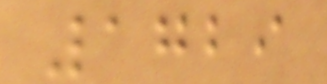1729
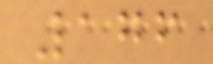176
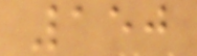150
